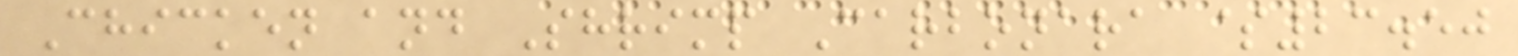Chicken and Shrimp Carbonara $23.50
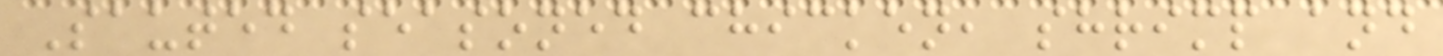Sauted seasoned chicken, shrimp and
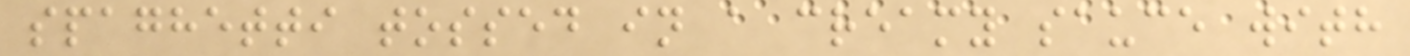spaghetti tossed in a creamy sauce with
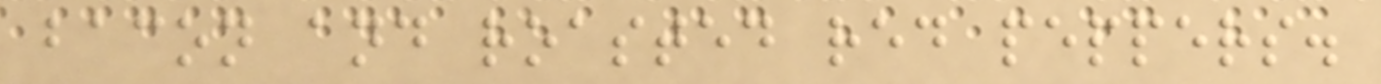bacon and roasted red peppers.
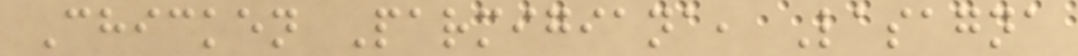Chicken Parmigiana, Lasagna
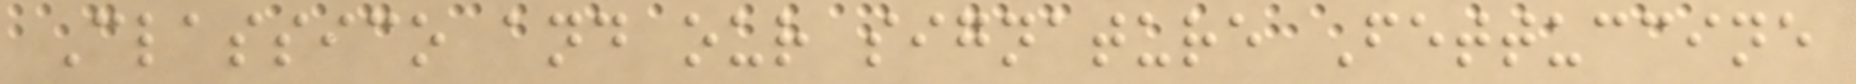Classico and our signature Fettuccine
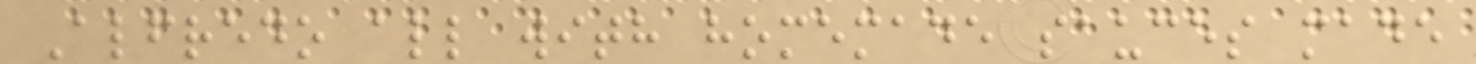Alfredo all with homemade sauces made
